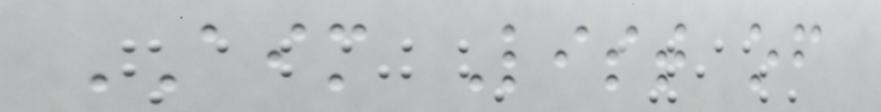AIM List of
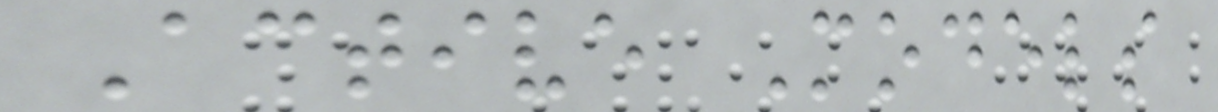Active Models
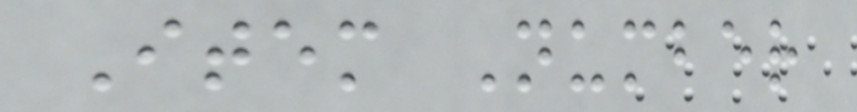Item Number
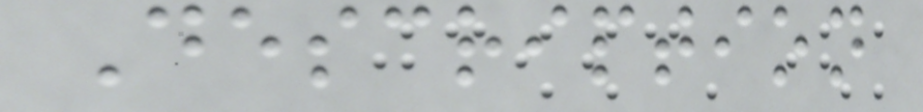Description
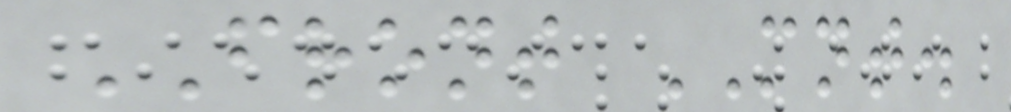FRONT MNT.
